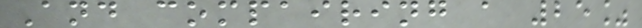And compairing a 25%
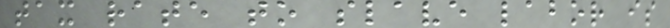tax rate to slave labor is
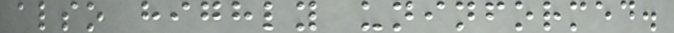also highly uninformed.
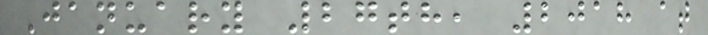January 27th, 2018 at
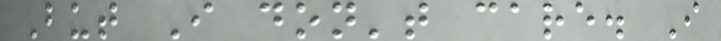But I don't care. I
